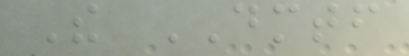The DMTF
